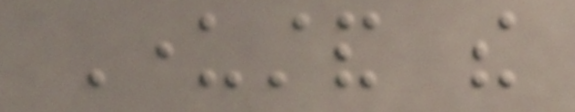Understand the
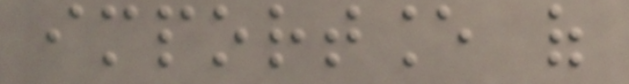importance of
